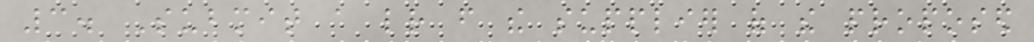3. Submit a letter from the supplier of the proposed
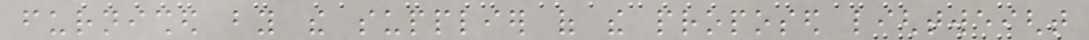furnished by the supplier of the proposed lightweight
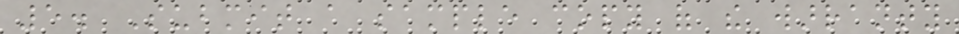5. Submit a sample copy of the warranty
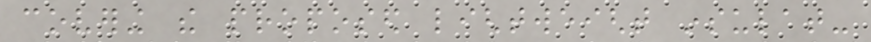covering the proposed lightweight insulat-
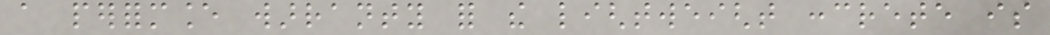a performance warranty for the lightweight concrete is
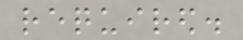required.
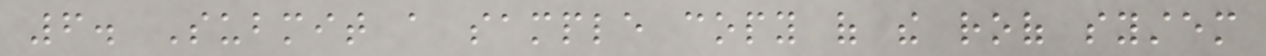6. Submit a sample copy of the roof system
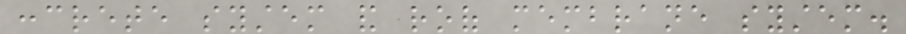concrete system and roof membrane system.
